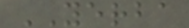YERBA
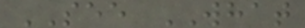SEE WHAT
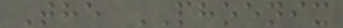The PHOENIX
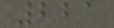221
